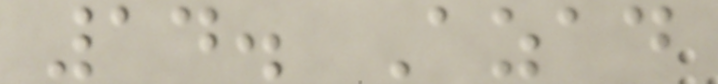14. Azad
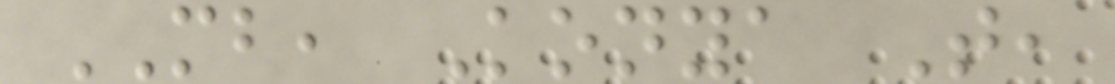MB, Konya T,
